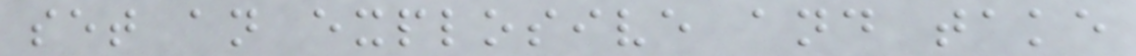set an explosive and take
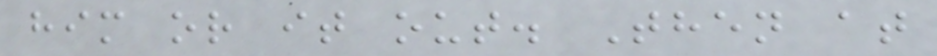him or it out. Then at
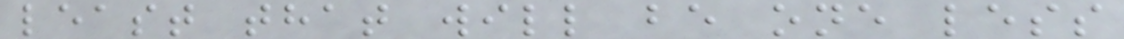least that will be one less
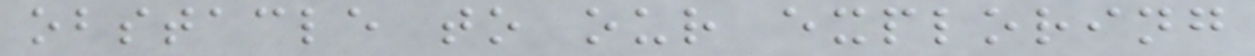obstacle to our exploring
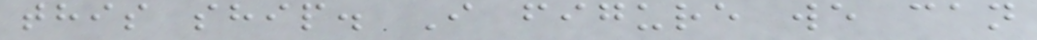this ship. I figure we can
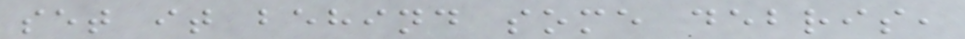set it behind some debris,
